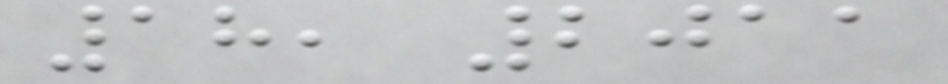18, 2011
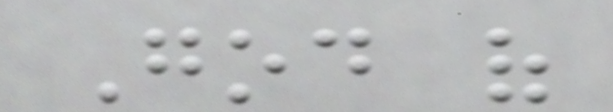God of
